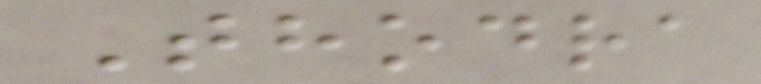Thodra
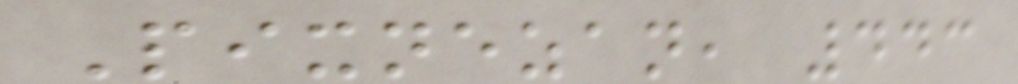Pixnezan, 443
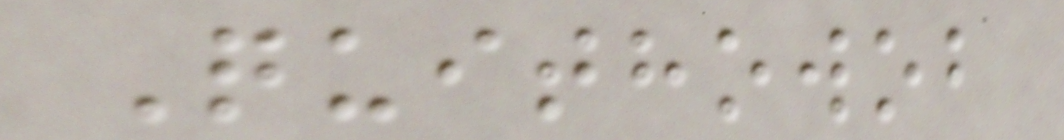Quithowob
